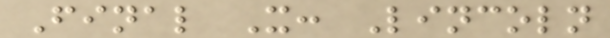Final X: Lincoln
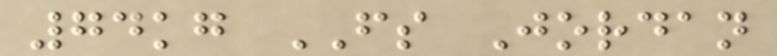74kg FS Jordan
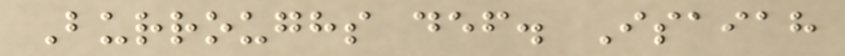Burroughs def. Isaiah
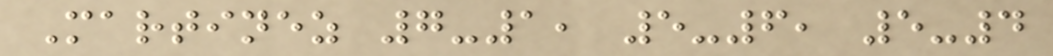Martinez 7-1, 5-6, 5-4
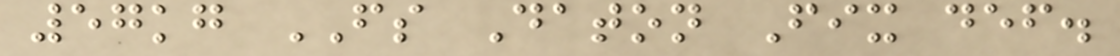57kg FS Daton Fix def.
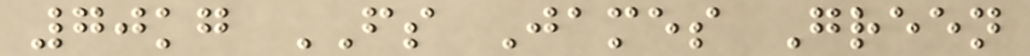70kg FS James Green
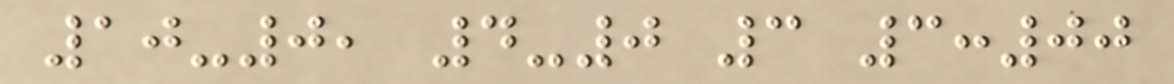10-0, 4-0 3 3:00
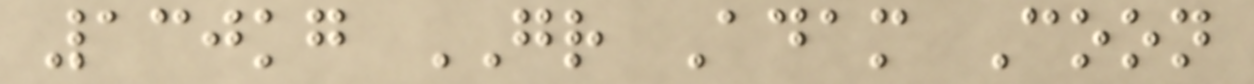130kg GR Adam Coon
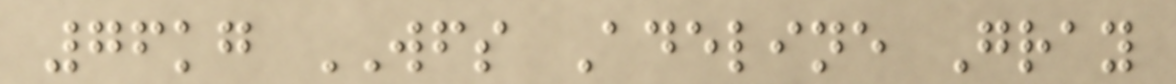76kg WFS Adeline Gray
